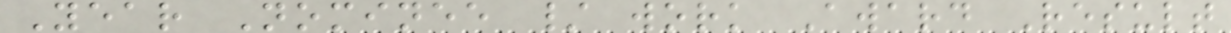Year Nominee / work Award Result
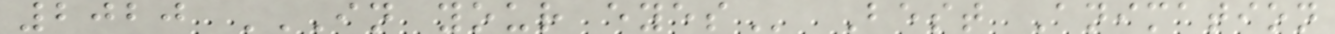2020 IN YOUR EYES Best Animation
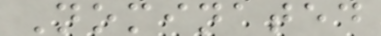Nominated
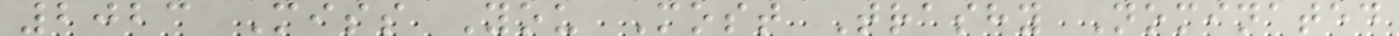2023 Miss You Most Trashy Nominated
